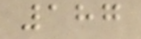187
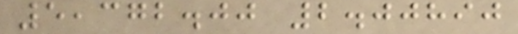5,372.00 2.00890
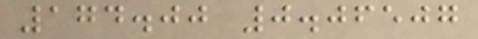174.00 0.06507
